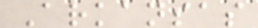Arkansas
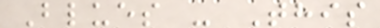Blues - This
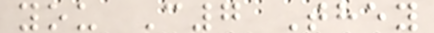you C7 They
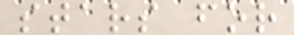stars for
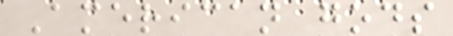American gods
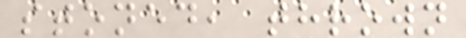stoned, thrown
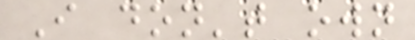I don't own
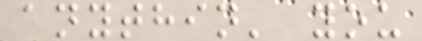anythin' you
